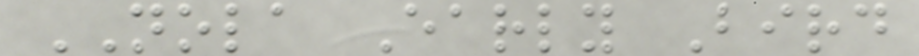NOLA Early Bird
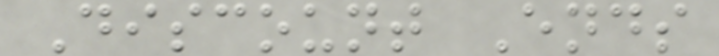Discount Ends
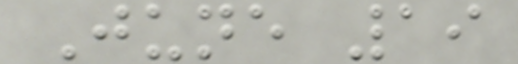June 19
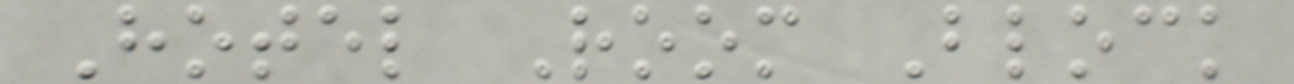Hotel Room Block
